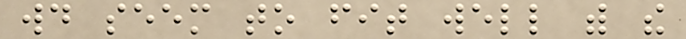would seem to fit well with the
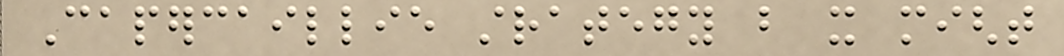Capercaillie strategy but it might
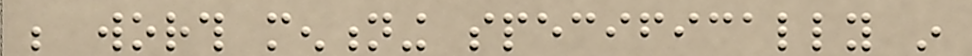be worth mentioning specifically in
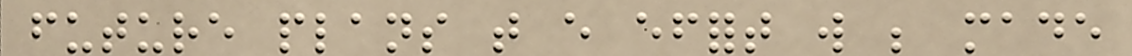future plans that every effort will be made
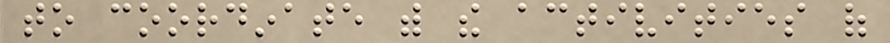to coordinate with the activities of
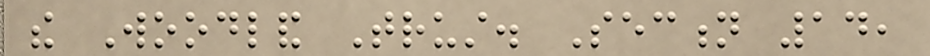the Woodland Trust. Section 14,
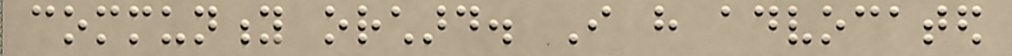community orchard. I have advocated
